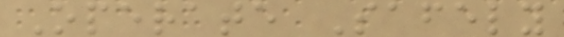Operate Safely
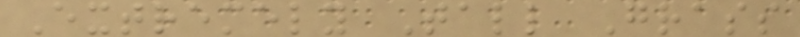Extremely Tall Grass
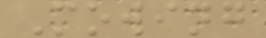Mowing
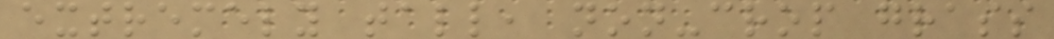extremely tall, non-crop grass
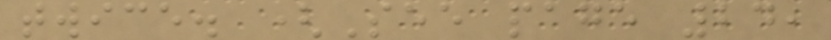twice. (See page 24,
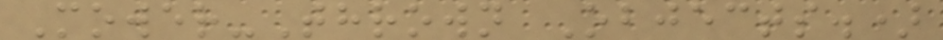Mower-Thrown Objects.)
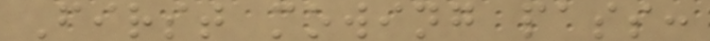First mowing pass:
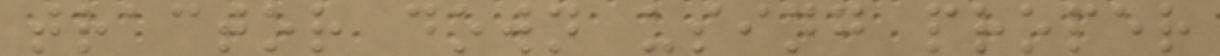tractor down using proper
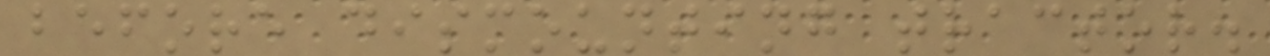before dismounting tractor.
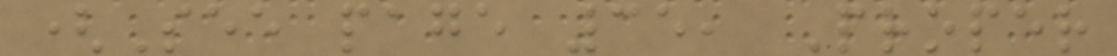(See page 35, Proper
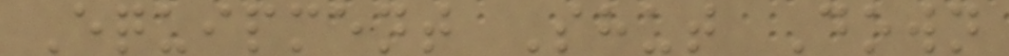Equipment Shut Down
